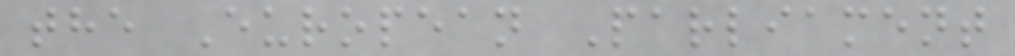the European Parliament
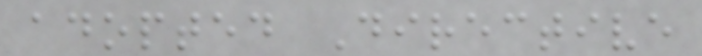adopted Directive
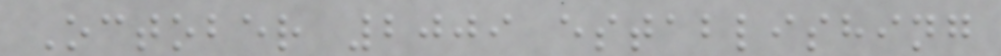October 2009 establishing
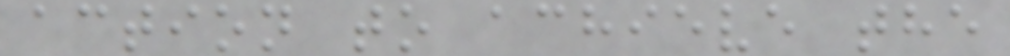action to achieve the
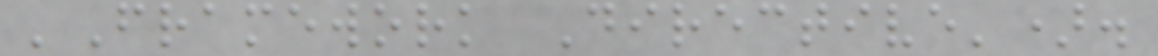'Framework Directive').
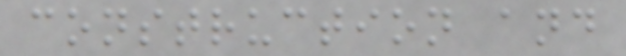construction and
